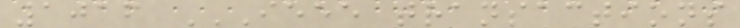1016 IEEE TRANSACTIONS
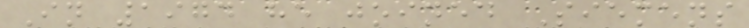In 1974 he joined Siemens
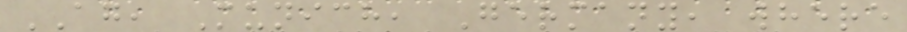AG, Munich, Germany, where
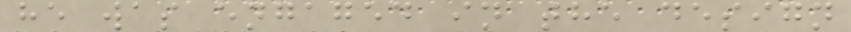he was engaged in the design
